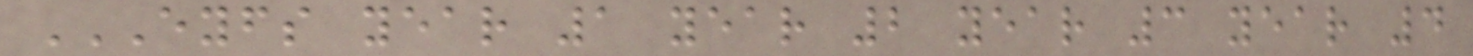EYFS YEAR 1 YEAR 2 YEAR 3 YEAR 4
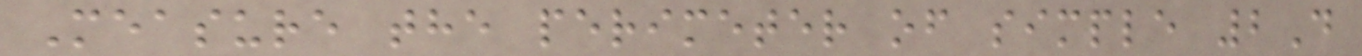Measure the perimeter of simple 2D
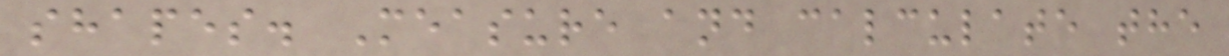shapes. Measure and calculate the
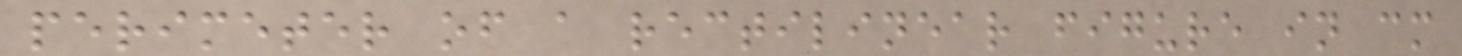perimeter of a rectilinear figure in cm
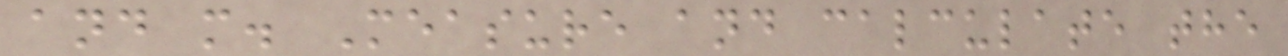and m. Measure and calculate the
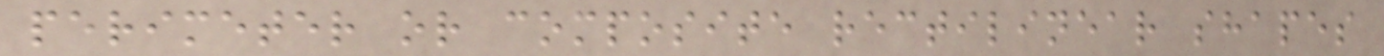perimeter or composite rectilinear shapes
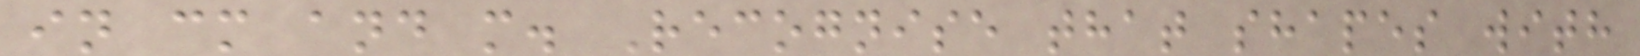in cm and m. Recognise that shapes with
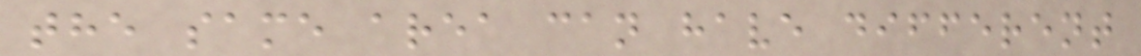the same area can have different
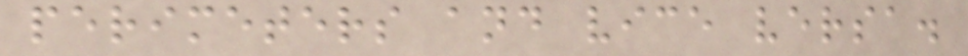perimeters and vice versa.
